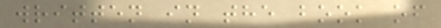written in the book of
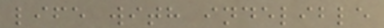life with indelible
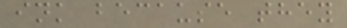ink because they
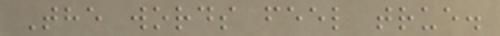The words feel true.
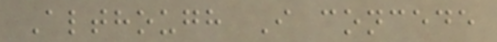Although I concede
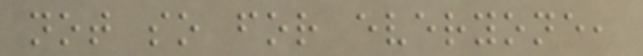not so for everyone,
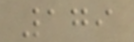179
